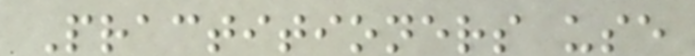Practitioners use
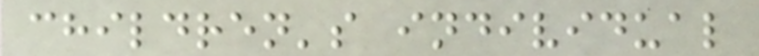children's individual
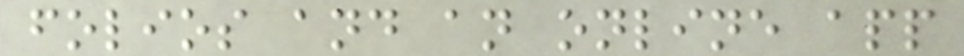folios and an online app
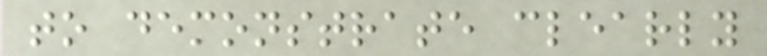to demonstrate clearly
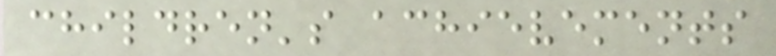children's achievements
